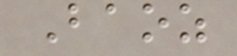Baoz
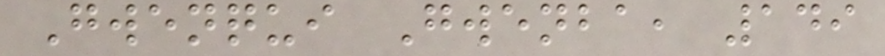Gwenqui Gwenba, 149
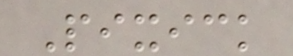Pixick
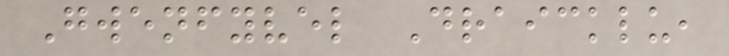Gwenfyvel Draicklu,
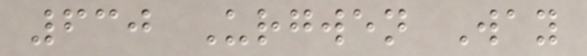630 Urgwen Way
